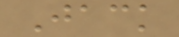Jack
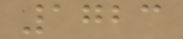1723
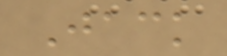Jack
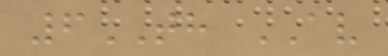6TH AV
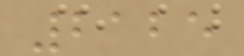2125
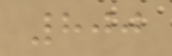800
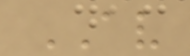AV
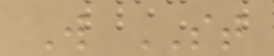W ST
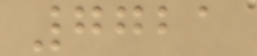7721
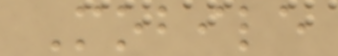Mobile
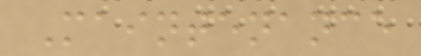Maintenance
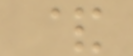&
